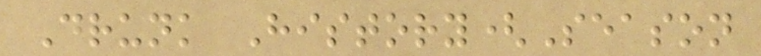Drunk History(Season
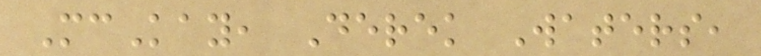McKay, Derek Waters,
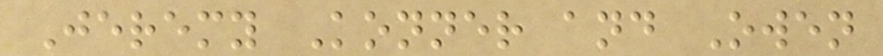Jeremy Konner and Owen
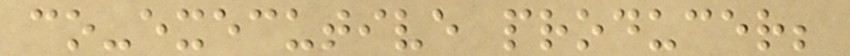co-executive producer;
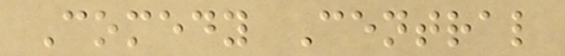Comedy Central
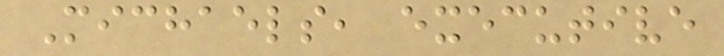Michaels, executive
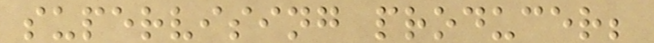supervising producer;
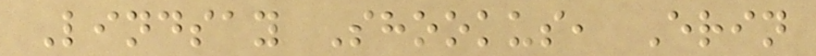Lindsay Shookus, Erin
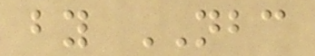by NBC
